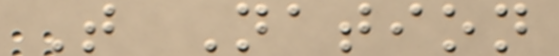T Nation
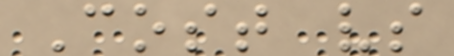Cost vs
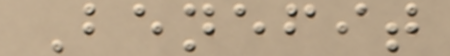Benefit
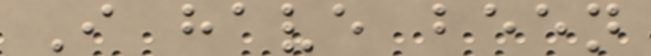I have been
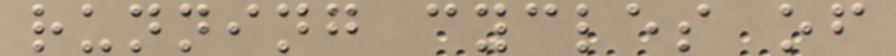running cycles of
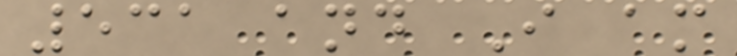531 and I am
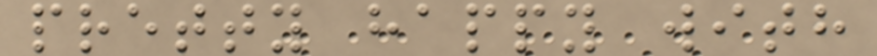pretty happy with
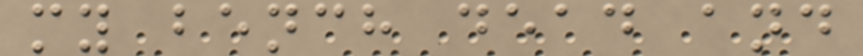my bench dead and
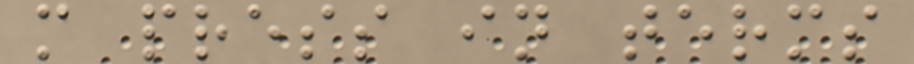m press in terms
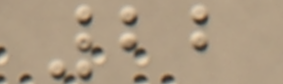22
